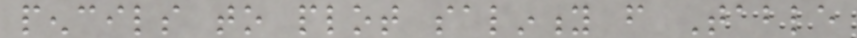pencils to plot salinity from Table
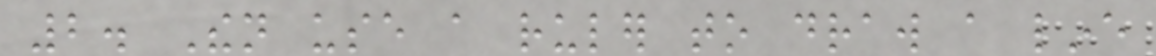2. Then use a ruler to draw a line
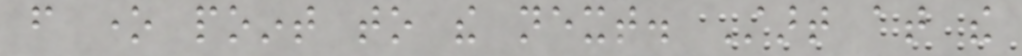from one point to the next. Start at the
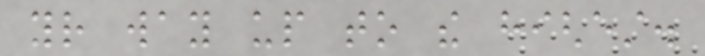your way up to the highest.
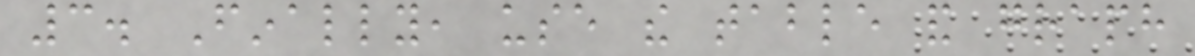3. Finally, use the table and graph
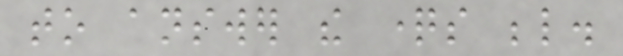to answer the questions below.
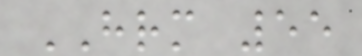HRM 55
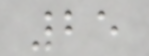25
